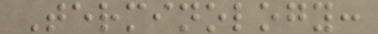Terminology:
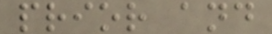prior and
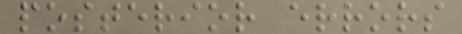posterior errors
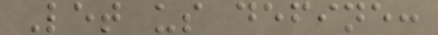Let us define:
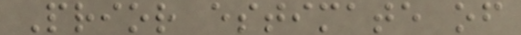Prior estimate of
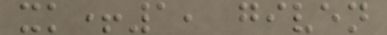xk+1, given
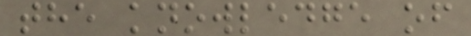the knowledge of
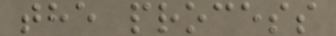the process
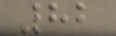82
